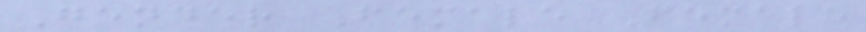Gender Female Female
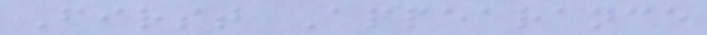First Appearance
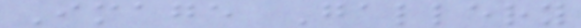Image Gallery
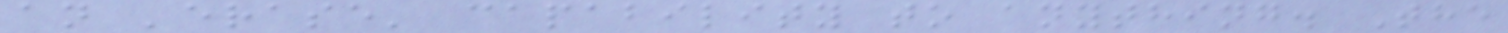an 'erase' capability to anything. The
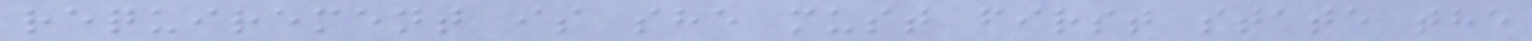requirement is she must first state the
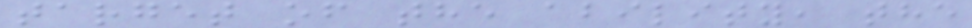target of the ability, the
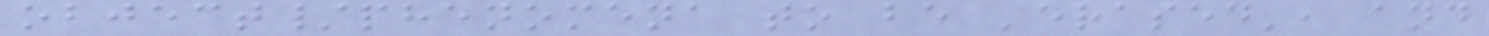object/phenomena to be 'erased', and
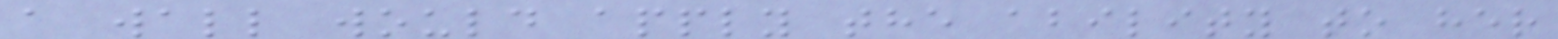a wall would apply the ability to her
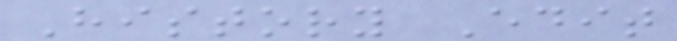History Edit
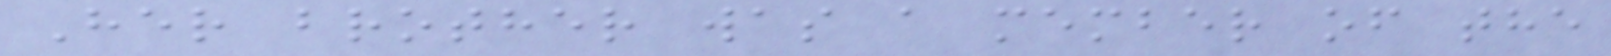Her brother was a member of the
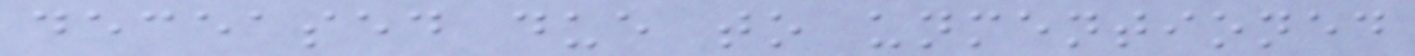deceased due to unmentioned
